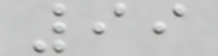99
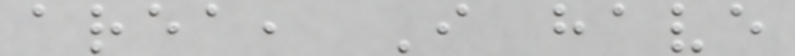area, I have
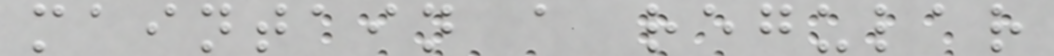maintain a regular
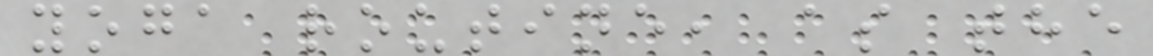yoga routine, as the
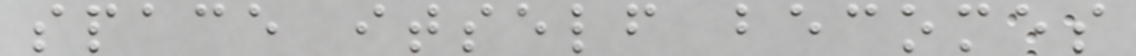space itself becomes
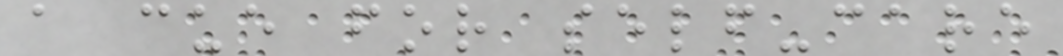a cue for self-care
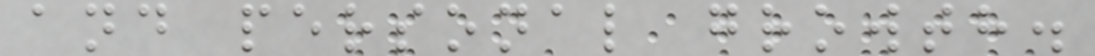and personal growth.
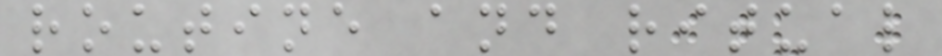routine and ritual
